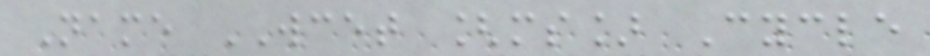Name WCET [ms] Cycle
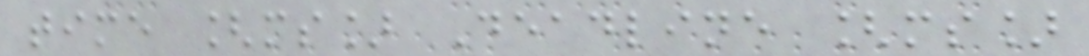time [ms] Deadline [ms]
